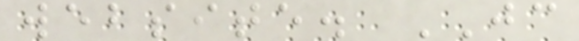website. JC
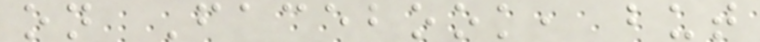on Facebook, but
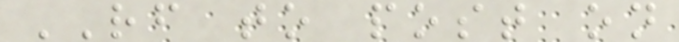RF to post on
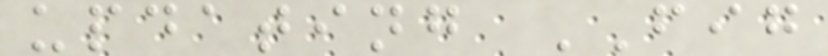updating FIG
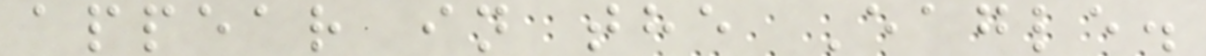appear in the Eagle.
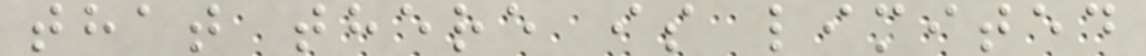that there is limited
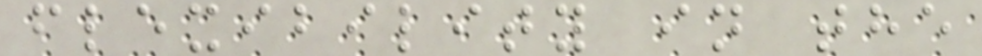flexibility in the
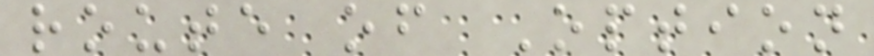route of Option
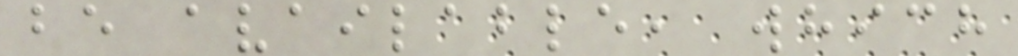be available, which
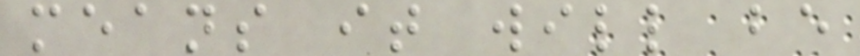means it will be
